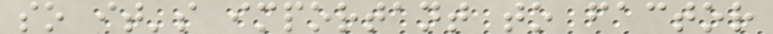so it's important to factor
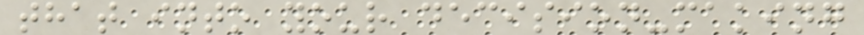that into your decision-making
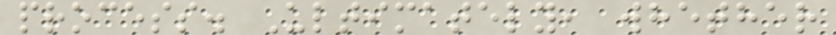process. Ultimately, whether
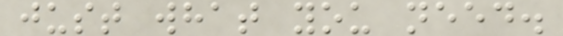just what you need.
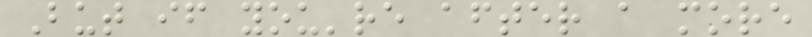But if you're after a more
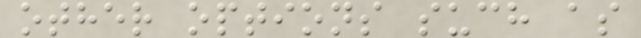other options such as
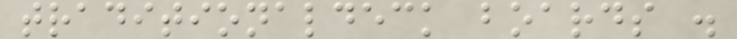traditionaldeck boards .
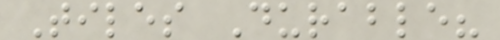Tiles Durable?
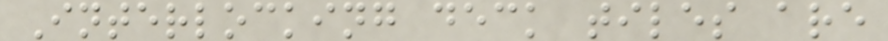Interlocking deck tiles are
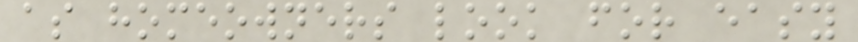as homeowners look for easy
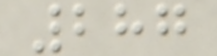287
